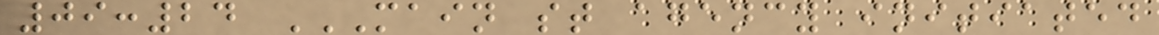09:24 MAIN ST AGENCY INITIATED
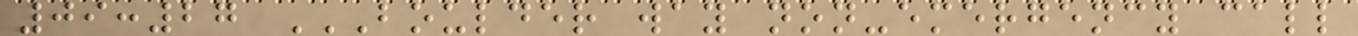09:27 BOULDER WAY NON-EMERGENCY CALL
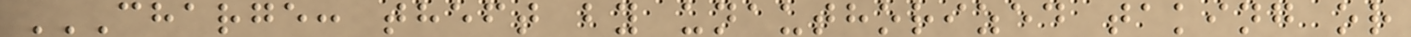CHARGE: THEFT BY UNAUTHORIZED TAKING OR
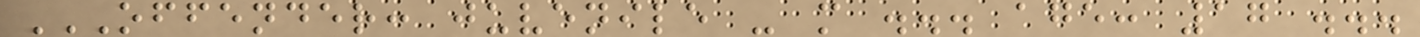OFFENDER: JUVENILE - M ... AGE: 17 ...
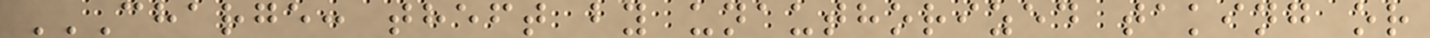CHARGE: THEFT BY UNAUTHORIZED TAKING OR
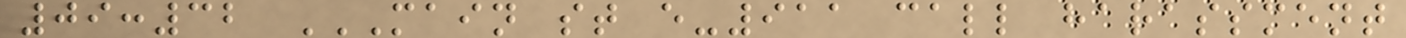09:32 MAIN ST E-911 CALL HARASSMENT
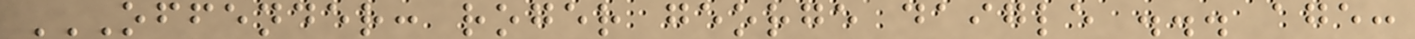OFFENDER: ROGER GEORGE DAIGLE ... AGE:
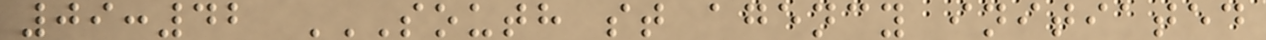09:42 SOUTH ST AGENCY INITIATED
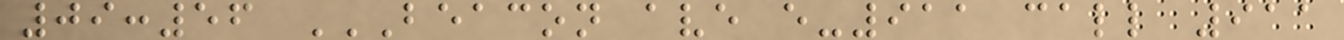09:56 BEACON AVE E-911 CALL 911
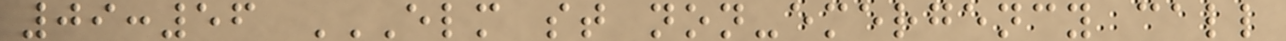09:56 ELM ST NON-EMERGENCY CALL
